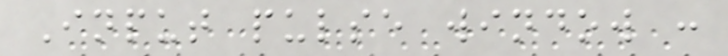Input pulse window :
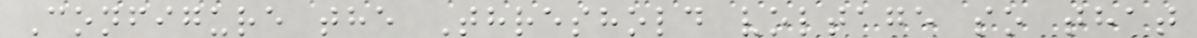Configure the Threshold voltage so that
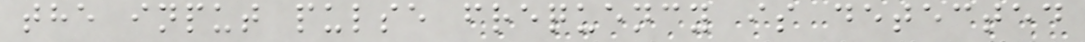the input pulse frequency is detected
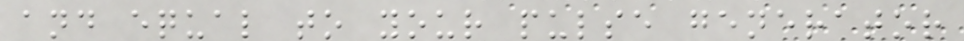and equal to your pulse generator
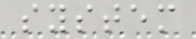system
